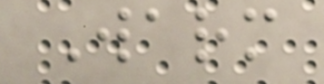Warm
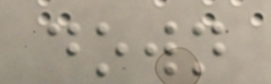down
